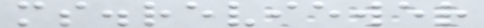ms.reviewer
